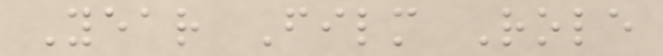Year Film Role
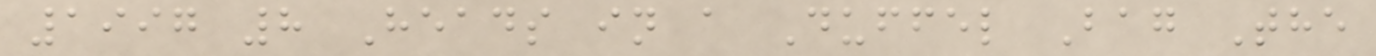1997 8 Heads in a Duffel Bag The
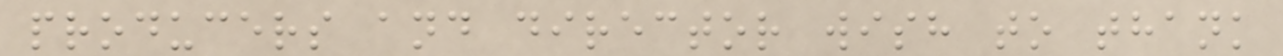producers and director wish to thank
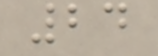24
